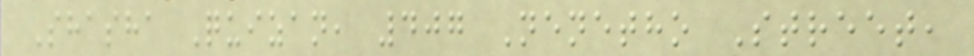Shasha Quizan, 407 Nenetho Street,
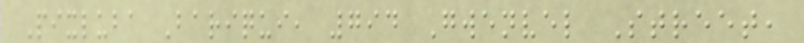Pixluba Bariqui, 794 Gwenvel Street,
